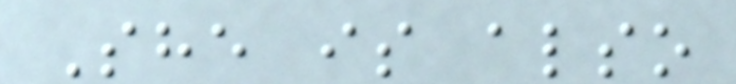She is also
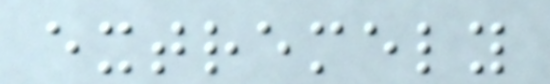extremely
